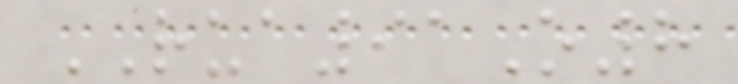RUA91O8
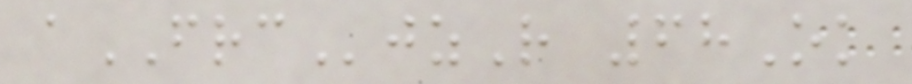aFRCjzR 68Ok
